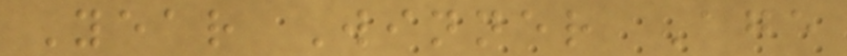Year Winner Age
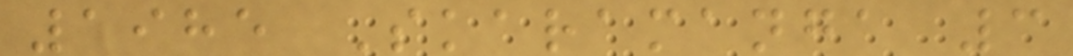1985 Skaramanga 3
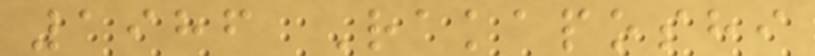1986 Rakaposhi
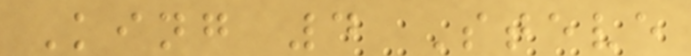King 4 Steve
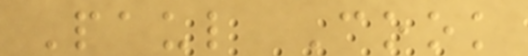Paul Cook
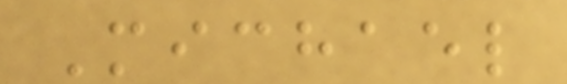Michael
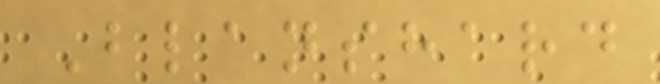Blanshard
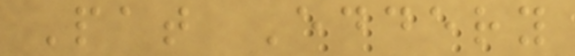Pat Eddery
